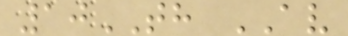10TH AV
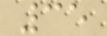35
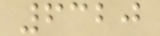6320
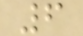6
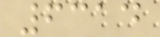6314
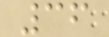36
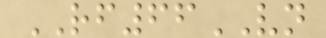RF66VN
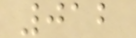012
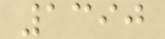1390
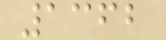1362
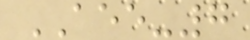AEE-7
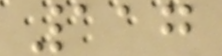117
